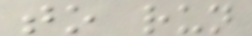to run
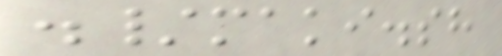./maki.sh
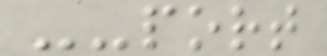--port
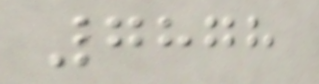7878
